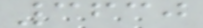3630
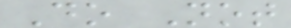Do Not
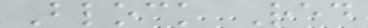Block Red
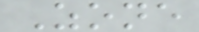Zone
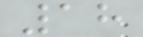18
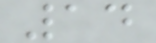14
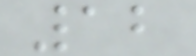12
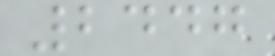2447
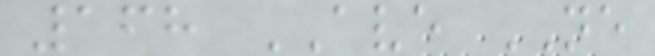168 AVE NE
